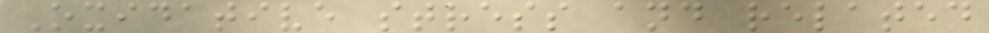Oxidative stress and related
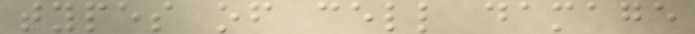types of cell damage
